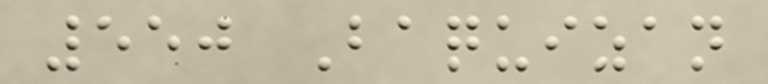550 Baquizan
